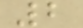2
